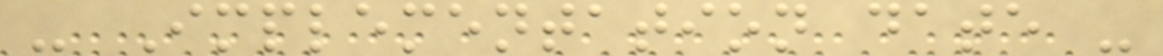- Implementation date -
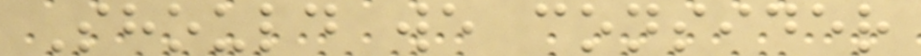Should we consider
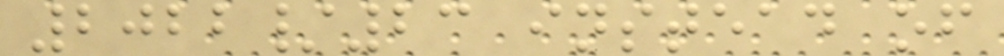2022/23 instead of
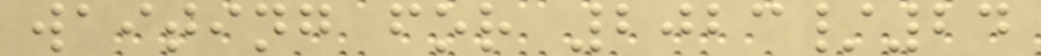waiting for 2023/24
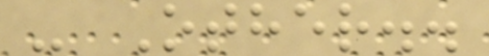- Other..
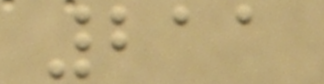211
